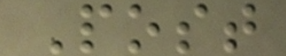Post
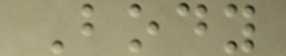Body
